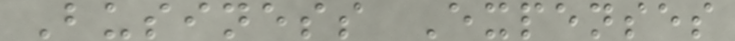Business Expenses
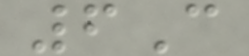6C
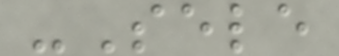-Sele
